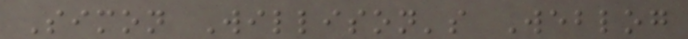Simon Willison's Weblog
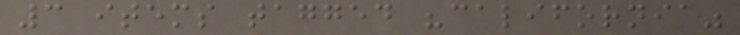3 items tagged "california"
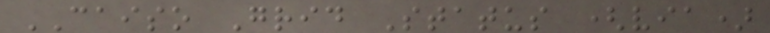CAISO Grid Status (via)
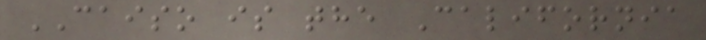CAISO is the California
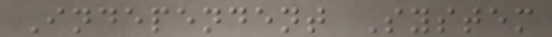Independent System
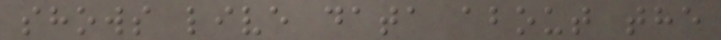shows live data about the
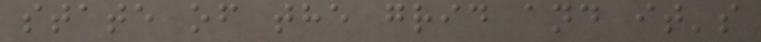state of the grid and it's
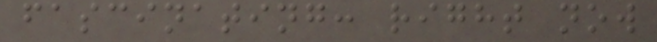fascinating: right now
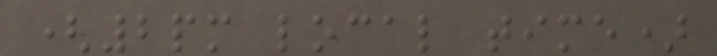(2pm local time)
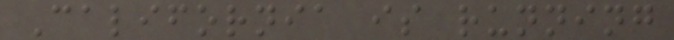California is running
